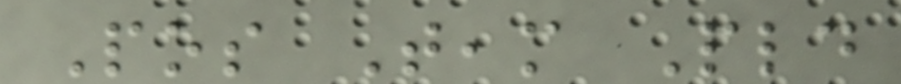Pos Team Pld
